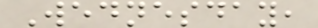Wednesday,
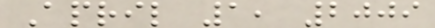April 1, 2009
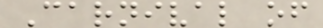Carnival of
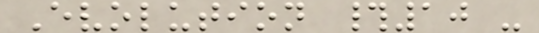Evolution #10 -
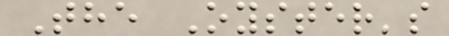The Oyster's
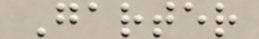Garter
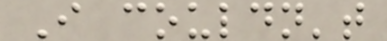I couldn't
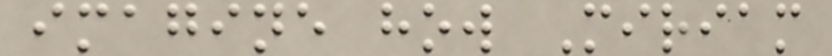imagine how Miriam
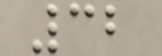32
